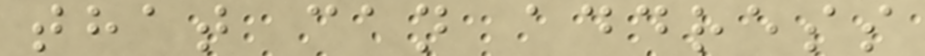that can address
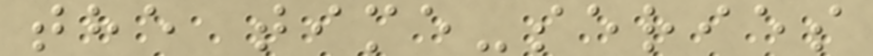the time-series
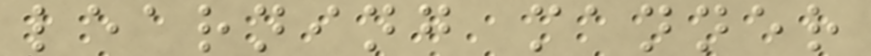learning manner
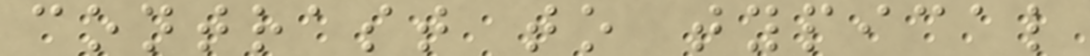contrast to typical
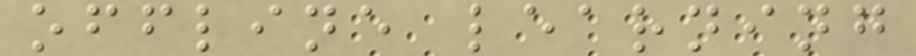offline learning
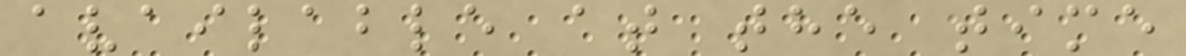available at the time
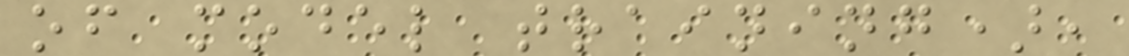of model training),
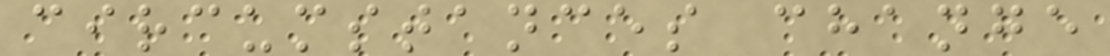circumstances change
